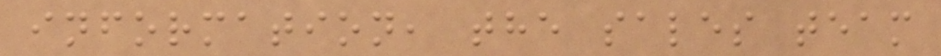information, the sales team
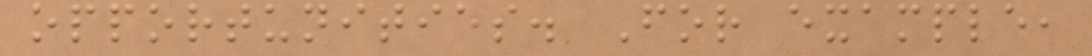opportunities. For example,
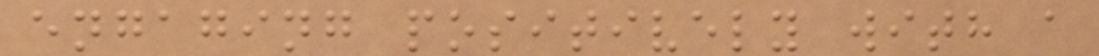engaging positively with a
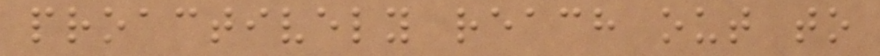proactively reach out to
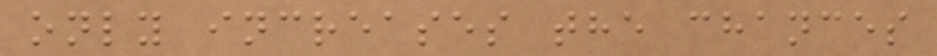only increases the chances
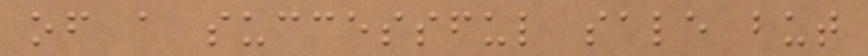of a successful sale but
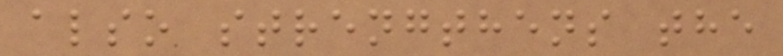also strengthens the
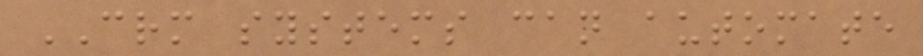CRM systems can automate
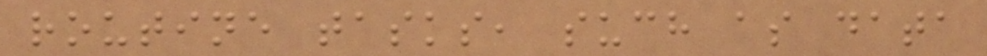routine tasks, such as data
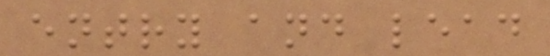entry and lead
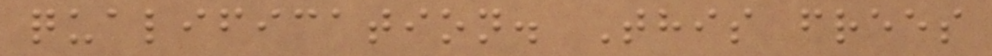qualification. This frees
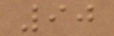90
